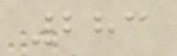283
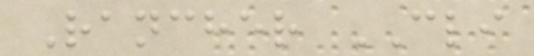Rancher CLI
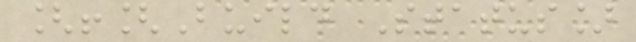[![Build Status]
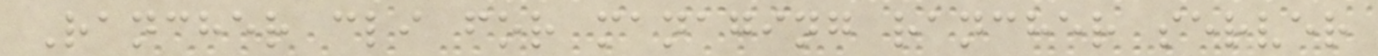Rancher cli for managing rancher server
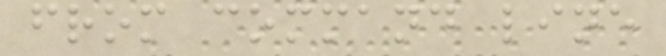from command line
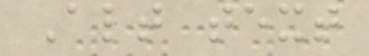Alt text
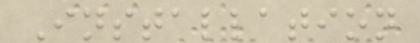Installation
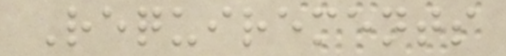Requirements
